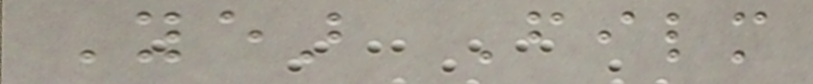Year Film
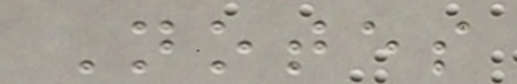Notes
